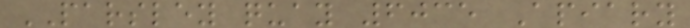PARSLEY quay 6035 Apiary
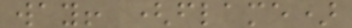way! (flame)
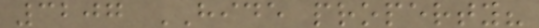3207 HIDE property?
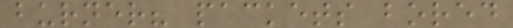burner? packets bored
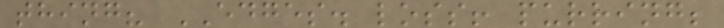thing? EDGES. loss! purring;
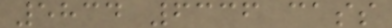5834 6336 cass
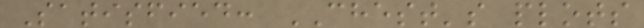Satisfied: CHEST's plots
